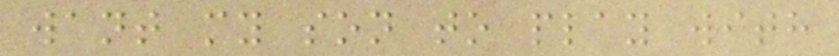want my son to play with
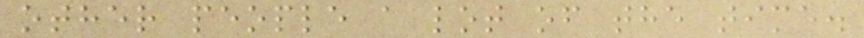other people a lot of the time.
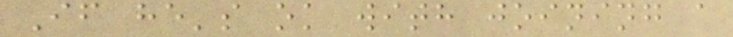If he's ok with joining a
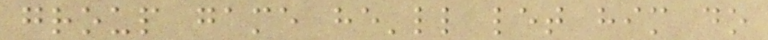group game he'll let him do
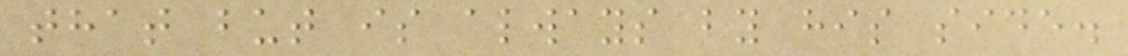that but is always by his side.
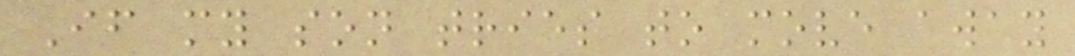If my son tries to move away
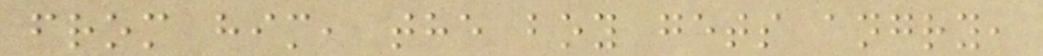from him, the boy gets angry,
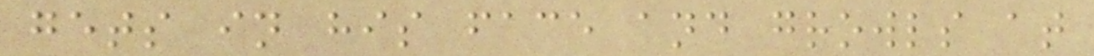gets in his face and growls at
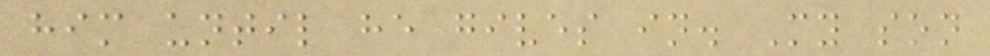him until he gives in. My son
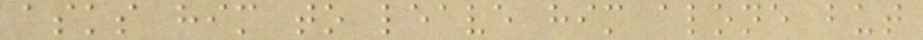asks him to leave him alone but
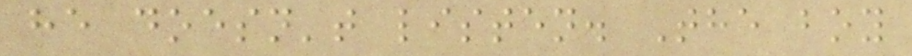he doesn't listen. The boy
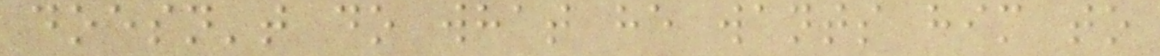doesn't do what he wants him to
